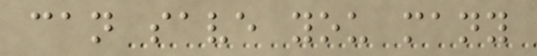can save you many
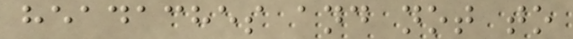headaches and not to
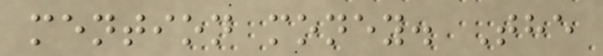mention money. The
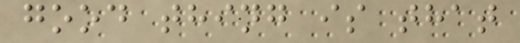good thing is that
